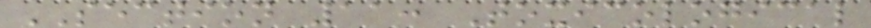SECTION 11: Toxicological
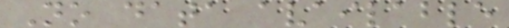No data available
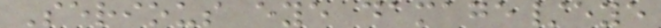Serious eye damage/eye
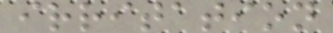irritation
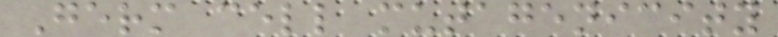Germ cell mutagenicity
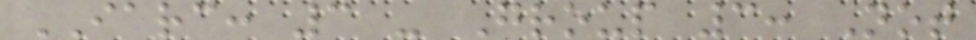IARC: 3 - Group 3: Not
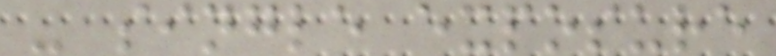- single exposure
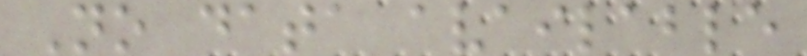No data available
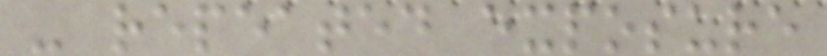- repeated exposure
